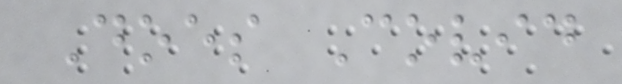Does Covid
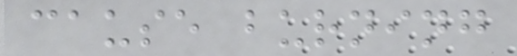cause burning
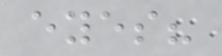eyes?
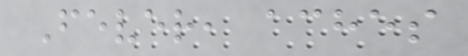Fever, aches
